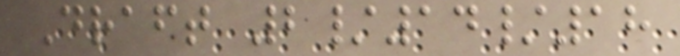Draft 2/14/18
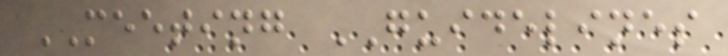MEETING GUIDELINES
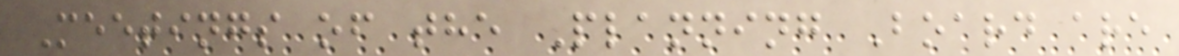Meetings of the Planning Board are
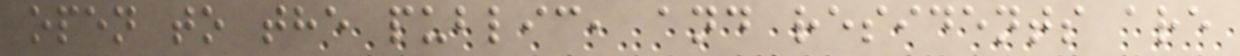open to the public, and residents are
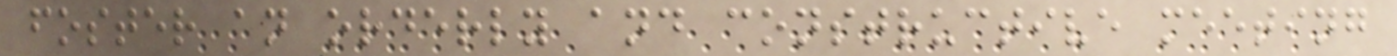foster an orderly and constructive meeting
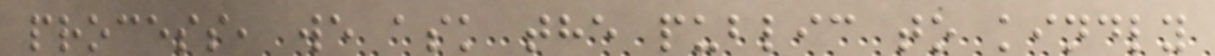process, we ask the public to kindly
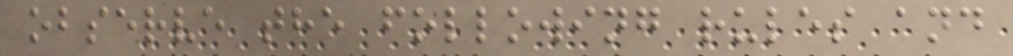observe the following rules and
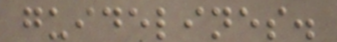guidelines.
